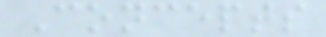Concepts
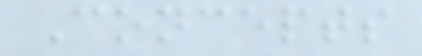Concepts
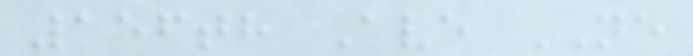156th Ave NE
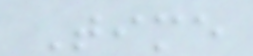Time
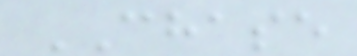CHASE
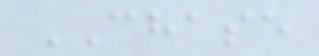CHASE
